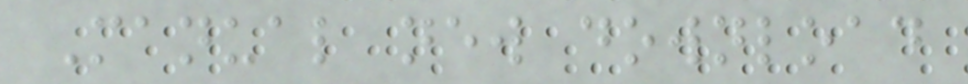Manual new download
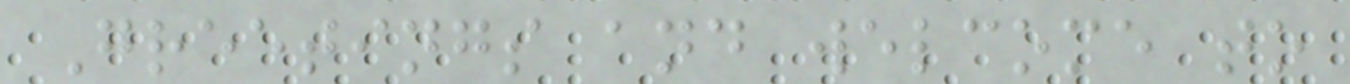Greetings and welcome to
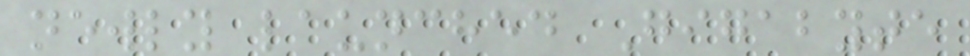newly launched Gigabyte
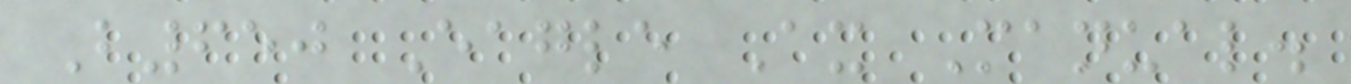B650 Eagle Ax Manual.
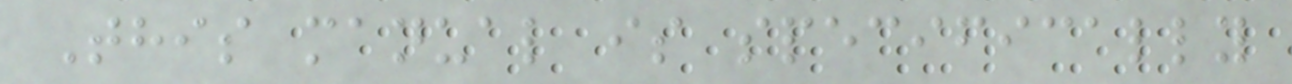This manual is specifically
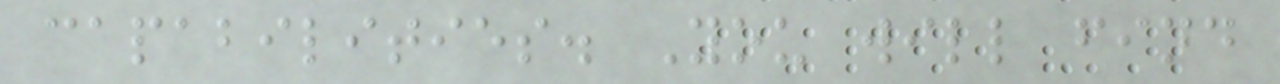capabilities. You will find
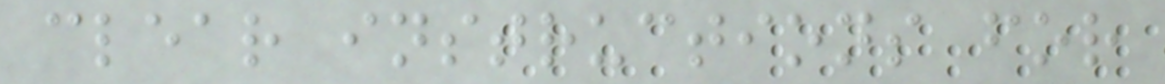clear instructions for
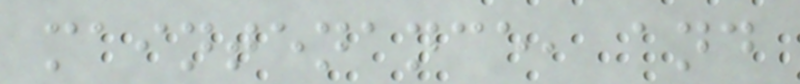maintenance, and
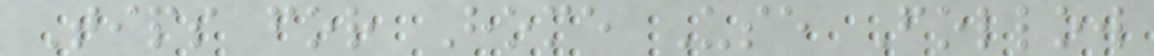Tips for Home Use Follow
